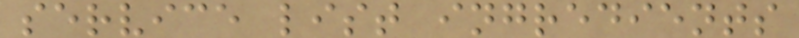service list ingredients
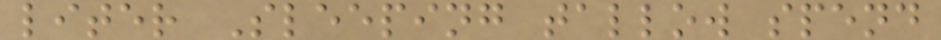liter Sleeping tallow spend
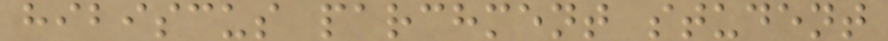hibiscus parchment student
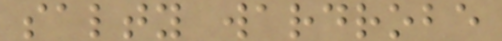salty wardrobe
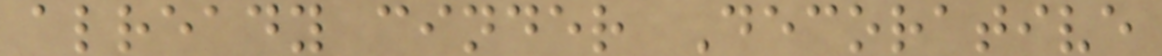already cinder Decorative
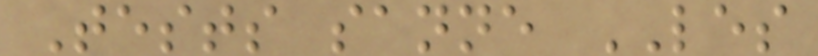Tests sanne LES
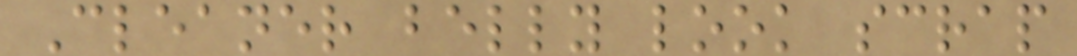Cleaner belly look scrap
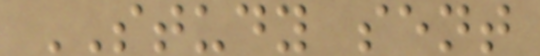STUDY sent
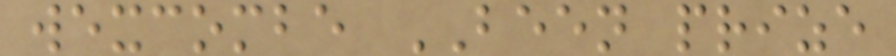wexcombe BEEN prize
